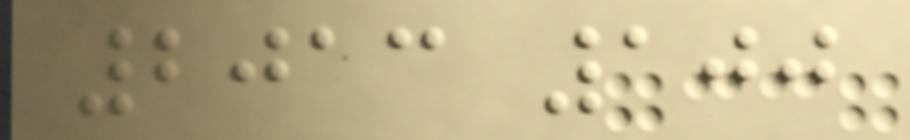2013 100
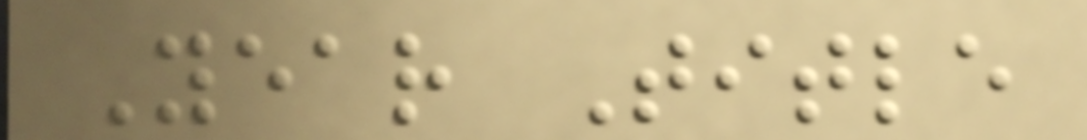Year Title
